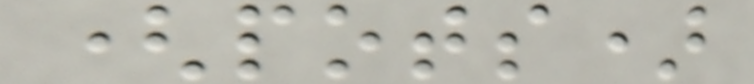(pots)
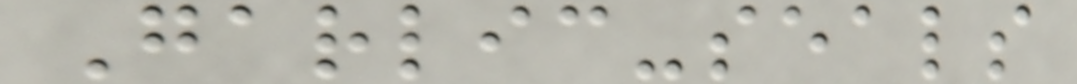Garlic-seals
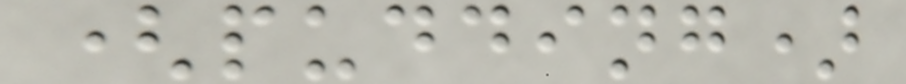(pudding)
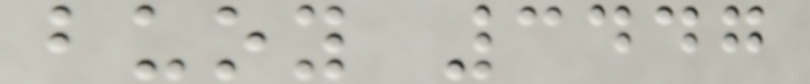buoy 3447
